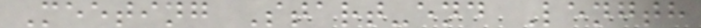Meeting Start-end Length
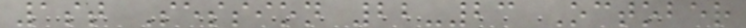1st Session 22-23 October
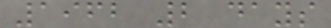1962 2 days
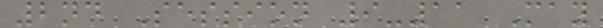2nd Session 9-11 May
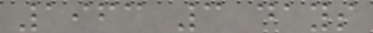1963 3 days
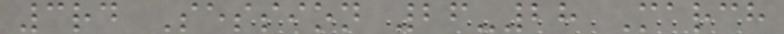3rd Session 26-28 March
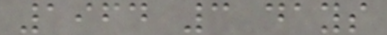1964 3 days
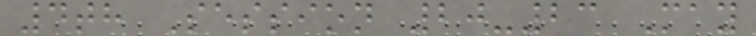4th Session 20-23 May
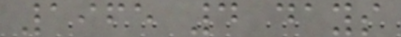1965 4 days
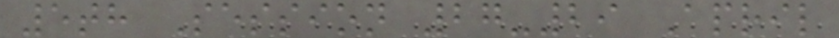5th Session 27-29 April
